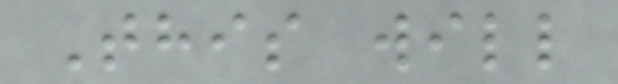This will
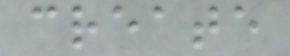create
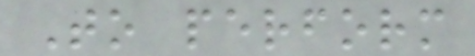To perform
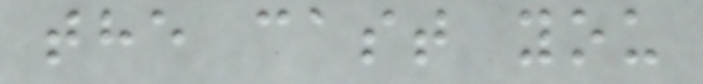the cast you
